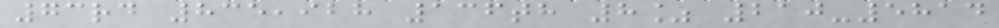73rd 835,928 136th 8% 210-5814
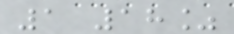1 18%
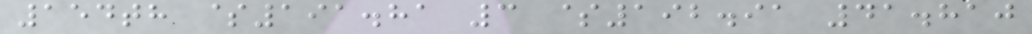154th $191.81 3 $192.91 41.810
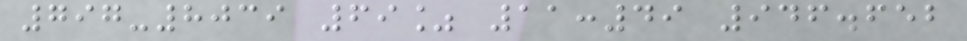797-8039 69% 11:49 946.652
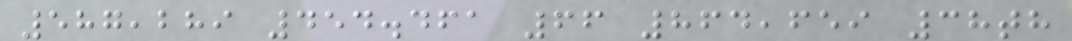587,289 454.461 66 864,659 38th
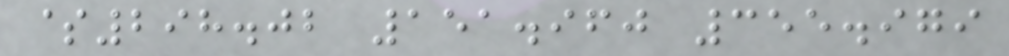$298.02 151.960 355.979
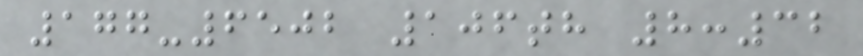177-6502 106th 8:32
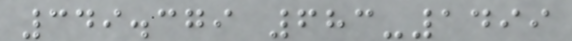349.379 683-1499
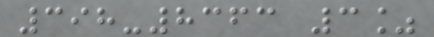398-8363 3%
